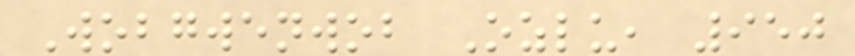Wobgwenwob Ozlu, 950
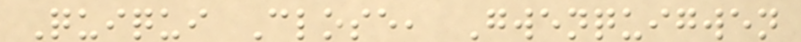Quiqui Close, Gwenquigwen
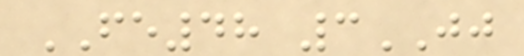FE48 3JJ
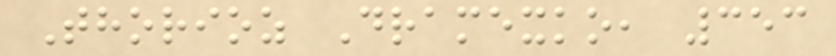Thorioz Dramexko, 353
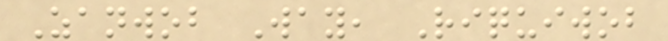Zanwob Way, Riquiwob
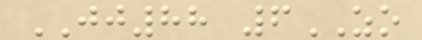JJ88 6ZO
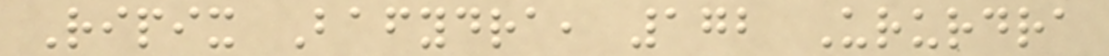Ripix Bafydra, 172 Ururdra
